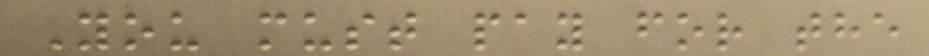You must pay for the
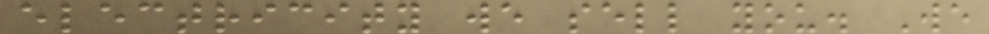electricity we sell you. We
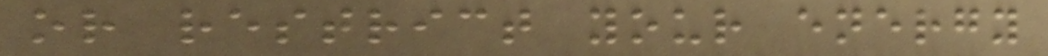or restrict your energy
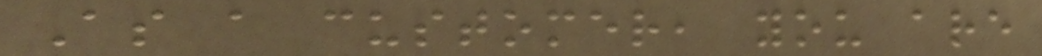As a customer, you are
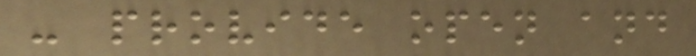- provide open and
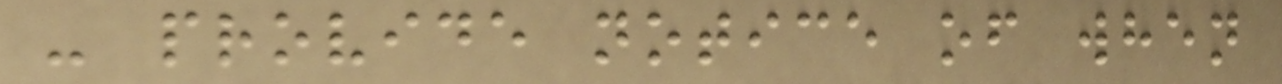- provide notice of when
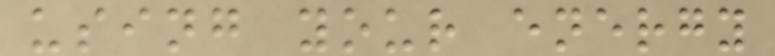using your energy
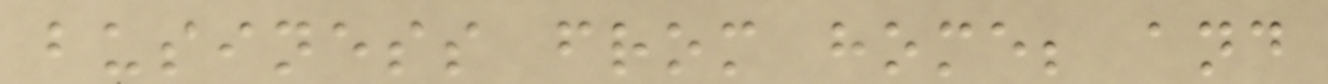business from home; and
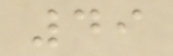49
